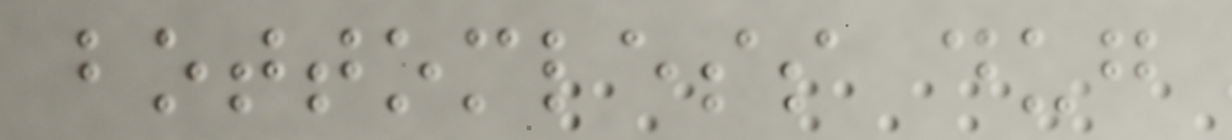bottomless dug
